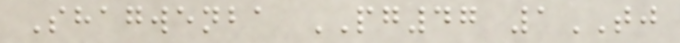Shagwenba PG47 1TJ
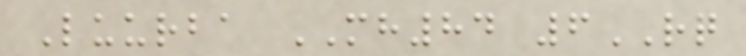Luurba MH84 6RQ
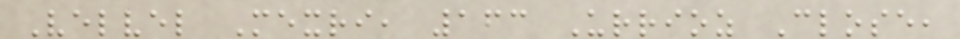Velvel Mexri, 163 Urrioz Close,
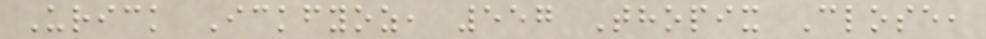Urick Ickfyoz, 557 Thopix Close,
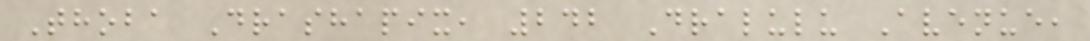Thoba Drashapix, 242 Dralulu Avenue,
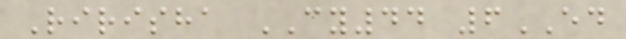Ririsha CY44 6ED
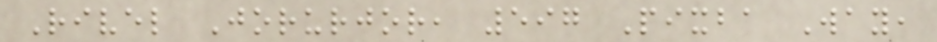Rivel Jorurjor, 597 Pixba Way,
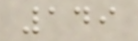149
